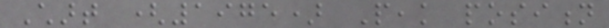Chart (1975) Peak position
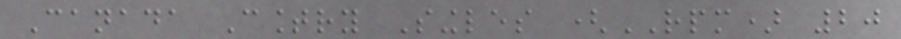Canada Country Singles (RPM) 20
